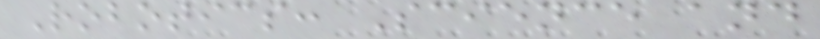Robotics: Science and
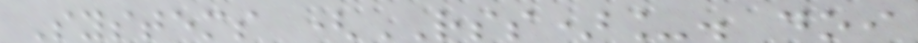Systems (RSS)_. doi
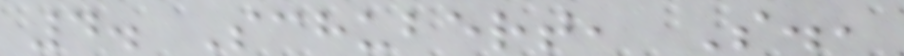4. Schubert, S.,
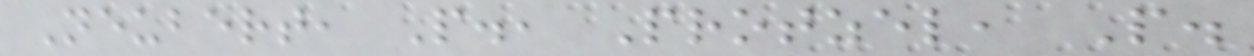Neubert, P., Protzel, P.
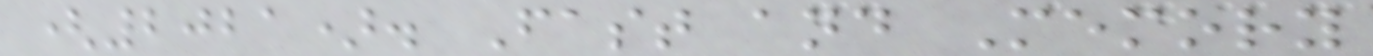(2021). Fast and Memory
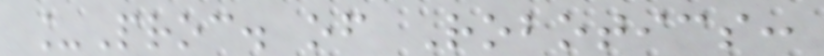_Proc. of Robotics:
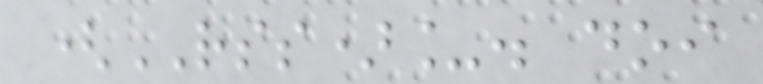(RSS)_. doi
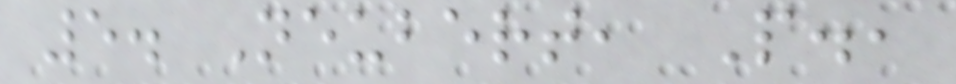5. Neubert, P.,
